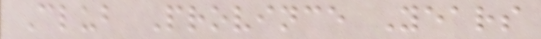Club Province Years
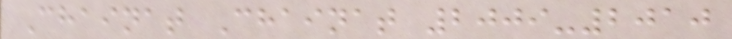Chainat Chainat 2009-2010
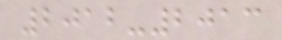2012-2013
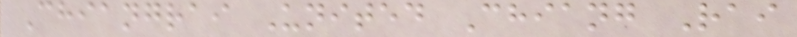Chiangrai United Chiang Rai
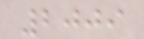2009
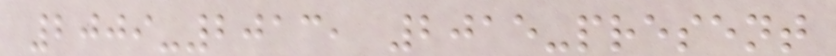2009-2013, 2015-present
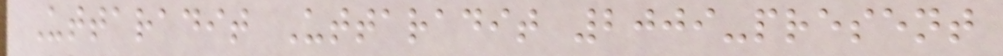Uttaradit Uttaradit 2009-present
